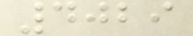4029
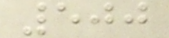500
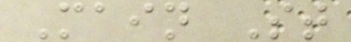Main St
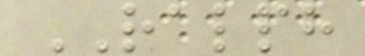RALPH
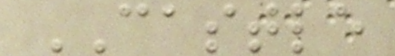CASTLE
